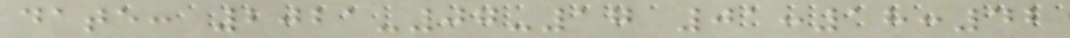date: 2021-07-17 01:18:42
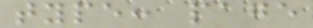type: page
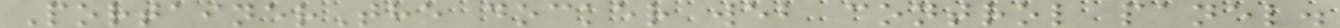PortainerThe docker web control panel.
